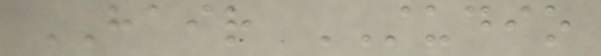HAIR STUDIO
